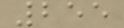255
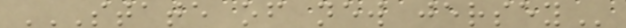STATE OF NEW JERSEY
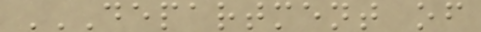DEPARTMENT OF
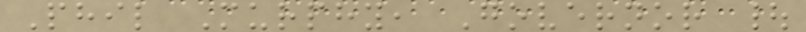Phil Murphy, Governor |
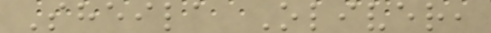Sheila Oliver,
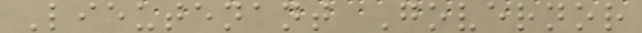Lieutenant Governor
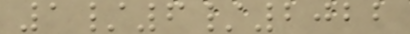1/6/2022
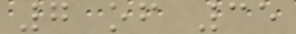7 of 35
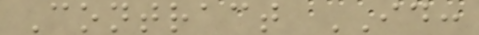Contract ID:
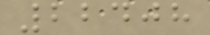22408
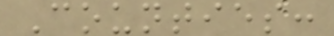Counties:
